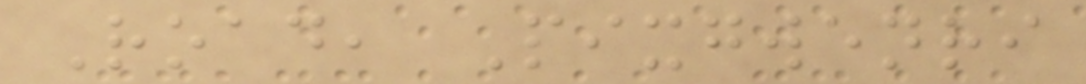Road, Pixgwenri
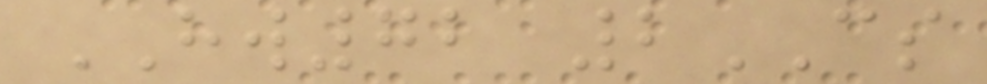HW72 2CS
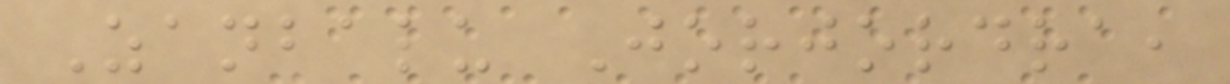Zanbalu Jorjordra,
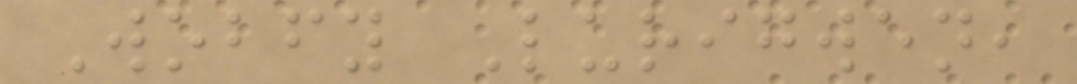Wobfy Lurigwen,
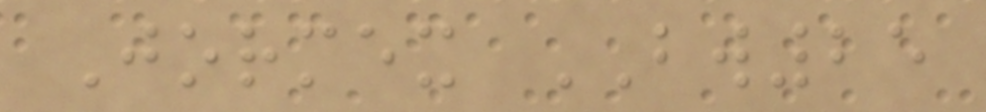Jormex BW25
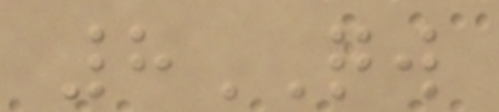8QW
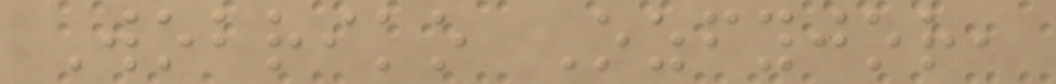Wobriko Ozfyjor,
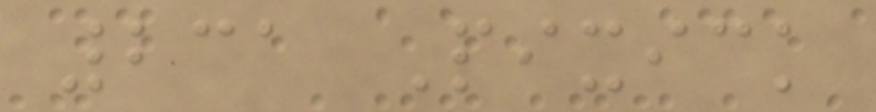231 Pixick
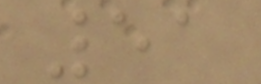51
